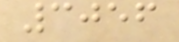3056
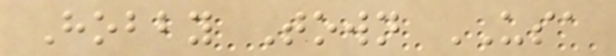Hobby Town USA
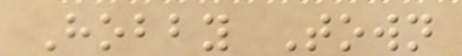Hobby Town
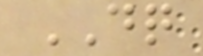DQ
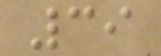39
